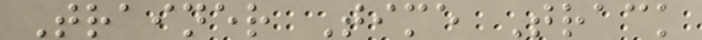Trainer Time Track
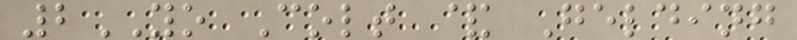2YO Colt & Gelding
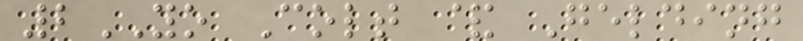2YO Colt & Gelding
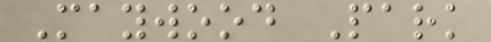Maywood Park
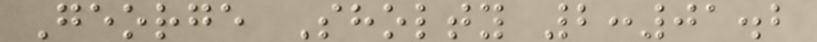George Sholty 2:01.2
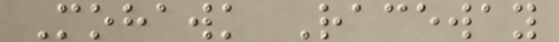Mohawk Raceway
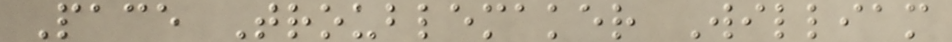Pace Troublemaker William
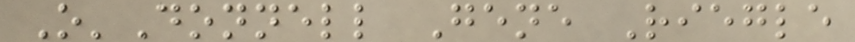O'Donnell Gene Riegle
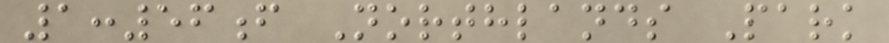1:56f Northlands Park
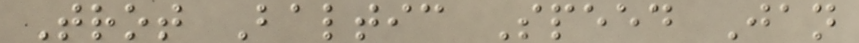Trot Baltic Speed Jan
